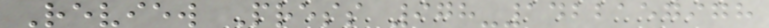Review Press 978-1422157978
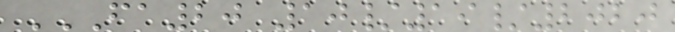FA20 10/19/2020
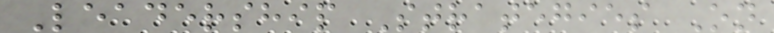Leadership Strategies On
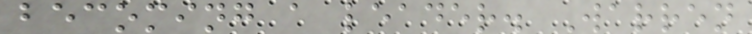becoming a leader. Warren
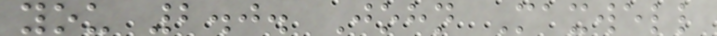you 2.0. John Maxwell
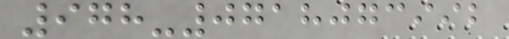978-0718073992
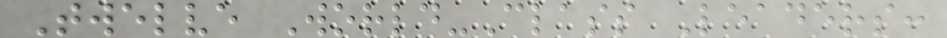Twelve World-Class Leaders:
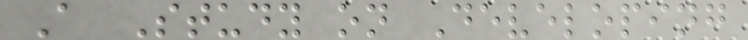A Study on Developing
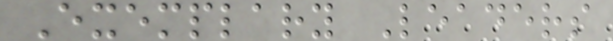Exemplary Leaders
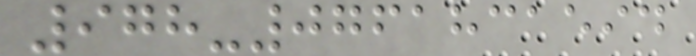978-0761831594
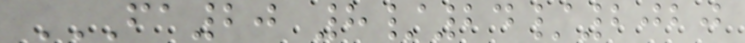FA20 8/24/2020
